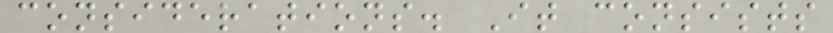considerations. It consists
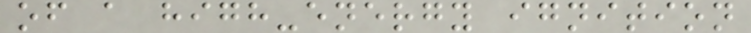of a high-energy ignition
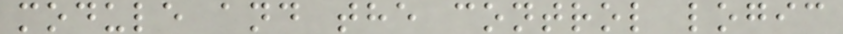module and the control logic
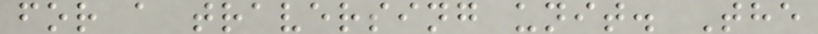for a traversing unit. The
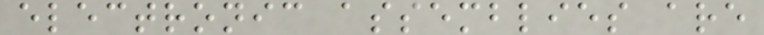electronic assemblies are
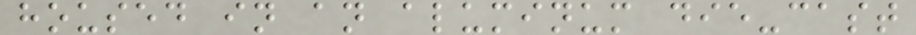housed in an aluminum die-cast
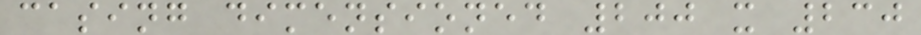casing dimensioned 200 x 230
